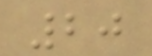20
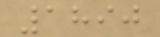1890
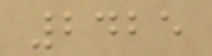2425
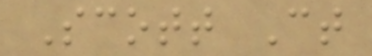Scott Ct
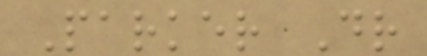Parker Dr
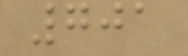701
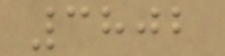3802
